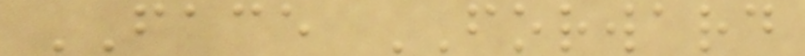FACE FORWARD
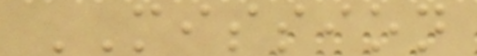MISSION
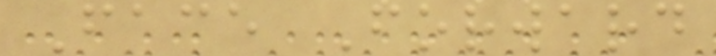Face Forward
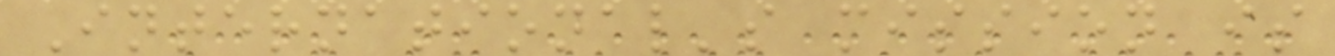International's mission is
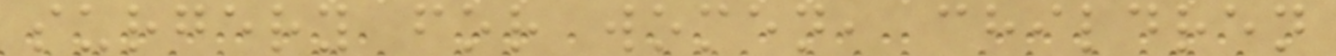surgery for women, children
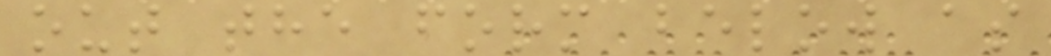out the form below as
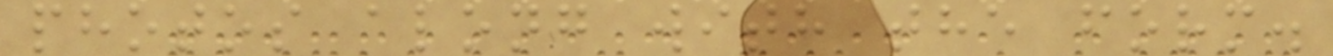photos along with the form.
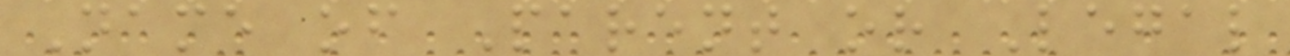Name of Parent or Legal
